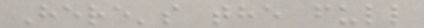Here's the full
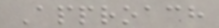Approach
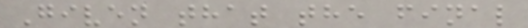Given that the final
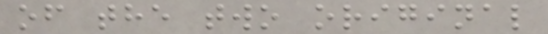of the two original
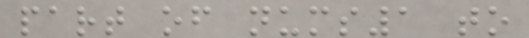part of nums1 to
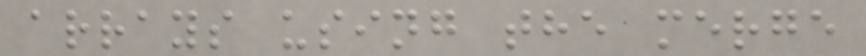arrays using the merge
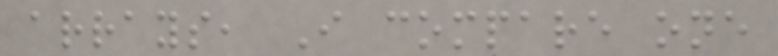arrays, I compare one
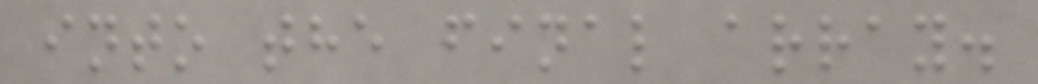into the final array.
